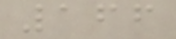166
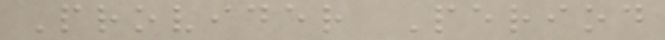Provider Period
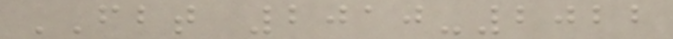FBT 2010-2022
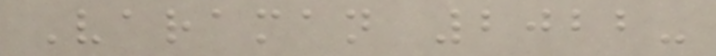Varaman 2022-
